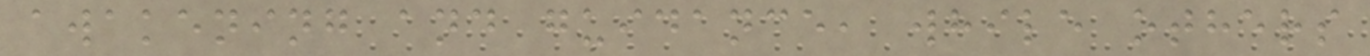awakening and guidance, while others
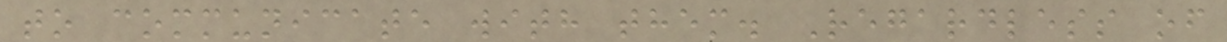to communicate with them. Regardless of
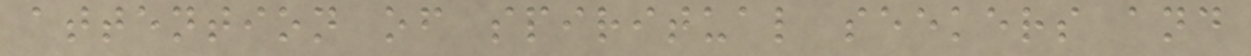attention of spiritual seekers and
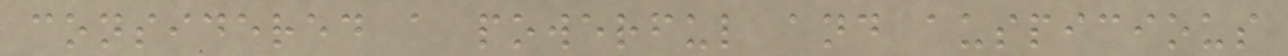considered a powerful and auspicious
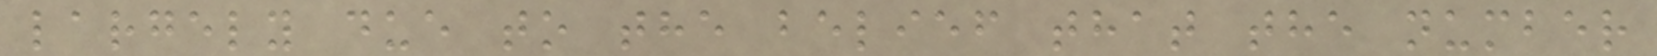largely due to the belief that the number
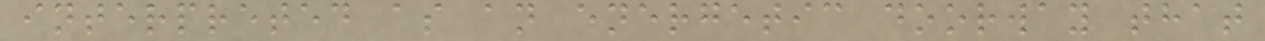interpreted as an energetic doorway that
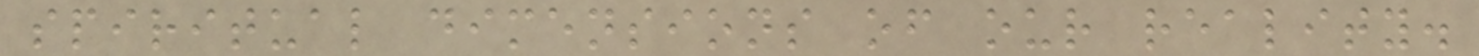spiritual dimensions of our reality.
